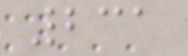231
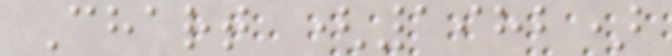Chart (1982)
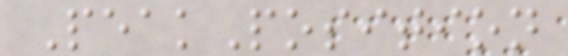PeakPosition
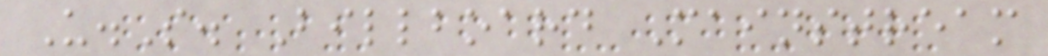U.S. Billboard Mainstream
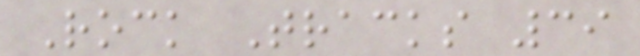Rock Tracks 39
